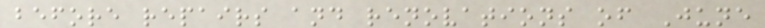before repairs and renovations of June
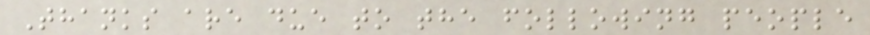Thanks are due to the following people
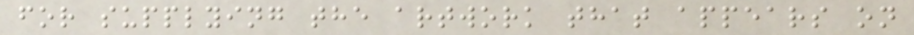for supplying the artwork that appears on
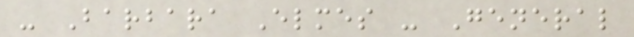- Barbara Elmes - General
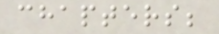chapters;
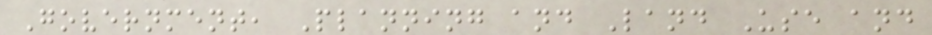Government, Planning and Land Use and
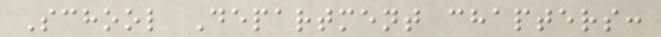School Department chapters:
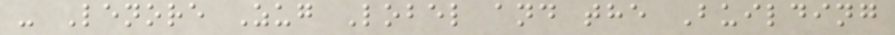- Lenore Zug Lobel and the Building
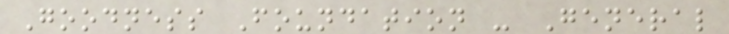Goodness Foundation - General
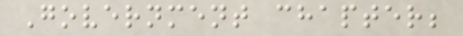Government chapter;
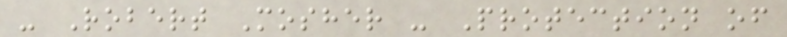- Robert Mosher - Protection of
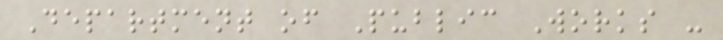Department of Public Works -
